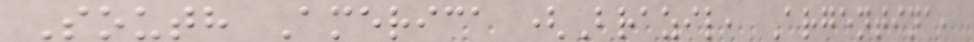South America (Brazil, Argentina,
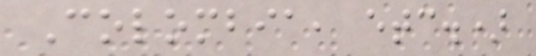Colombia, etc.)
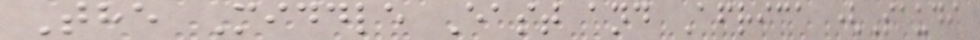The Middle East and Africa (Saudi
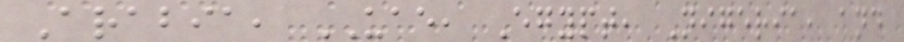Arabia, UAE, Egypt, Nigeria, and
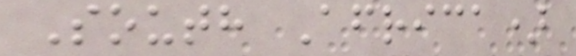South Africa)
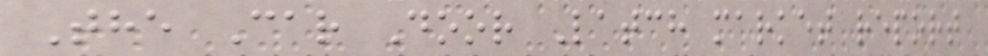The Car Door Latch market report
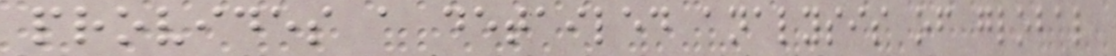provides a detailed analysis of global
